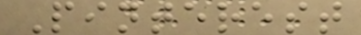Pinterest
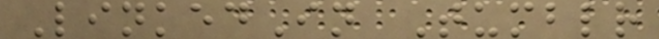LinkedIn Tumblr
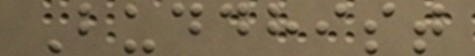Buddhist
